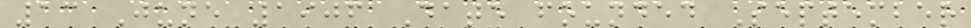13 June 1906 Date founded September
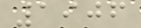1906
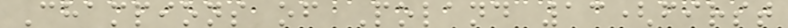Champions of Poland 13(first
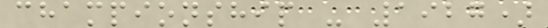championship - 1927)
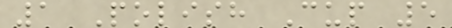1 Polish Cup 5
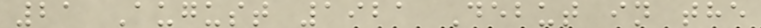21 August 1921 Debut in the
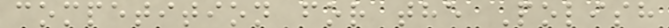competition for the Polish
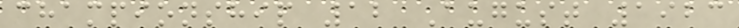championship 12 August 1923
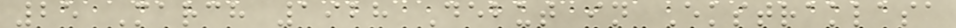25 March 1928 Debut in Ekstraklasa
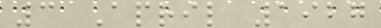3 April 1927
